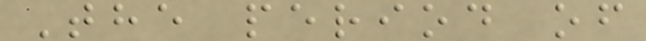The period of
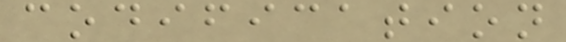codification
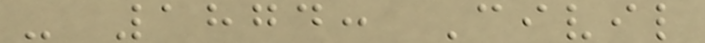- 1874: Civil
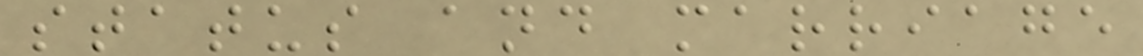status and marriage
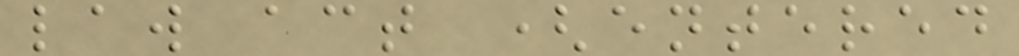law act (entered
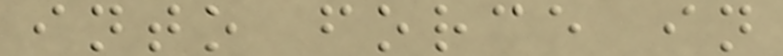into force in
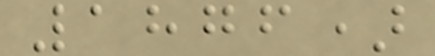1876)
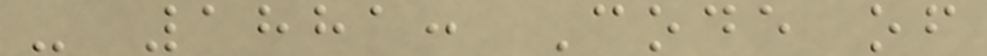- 1881: Code of
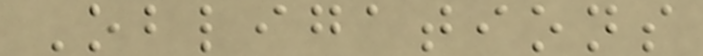Obligations
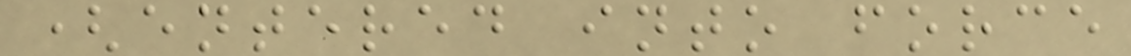(entered into force
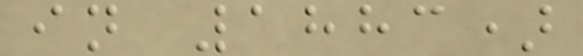in 1883)
